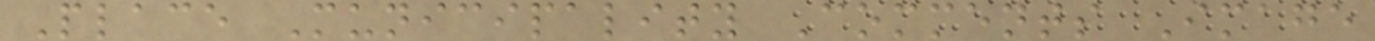Place Municipality Comments Image
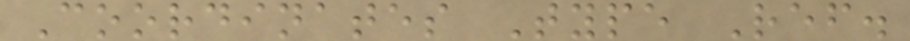Coordinates Type Ref.
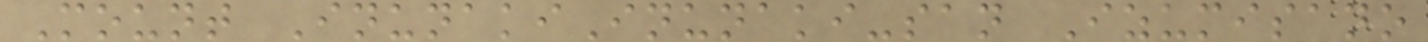Mount InunakiInunaki-san Izumisano
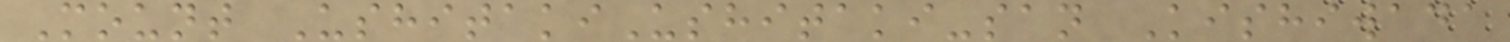Mount UshitakiUshitaki-san Kishiwada
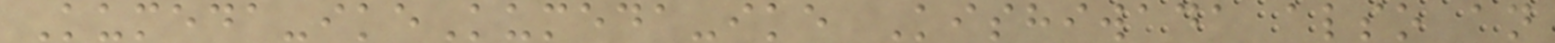Kumeda-ikeKumeda-ike Kishiwada also an
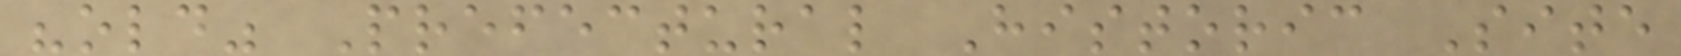"old" Prefectural Historic Site
